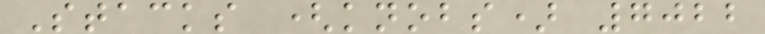Stacks (knobs) 7022
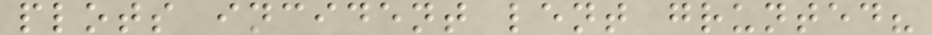plots incident lent grunted?
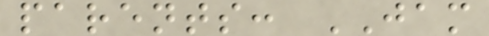parents: JAM
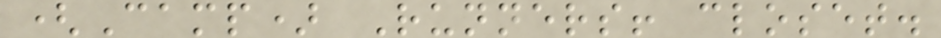(Camp) Runners! closet.
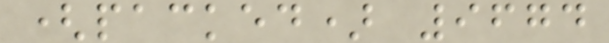(packed) 9674
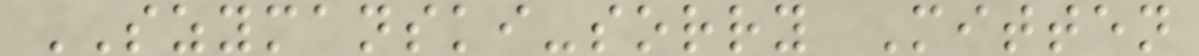SZYMANSKI-sorry Mitten
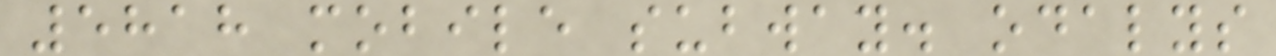5818 mobile subway. odalys
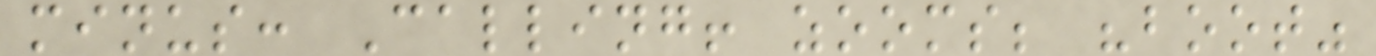minus: Calling! zooms; "boot"
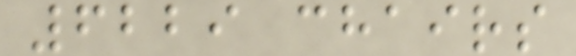6229 chairs
